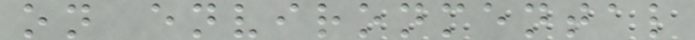on environmental
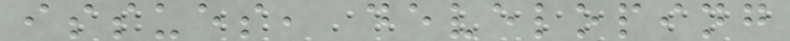issues, developing
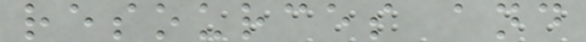resources and
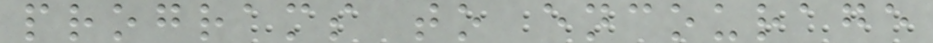programs to encourage
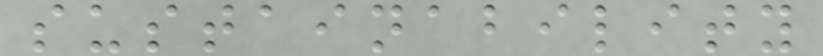sustainability
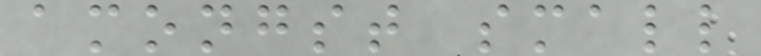amongst small
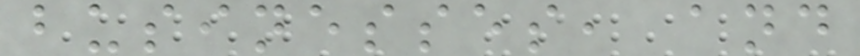businesses, and
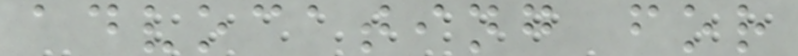advocating for
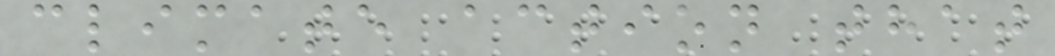climate action that
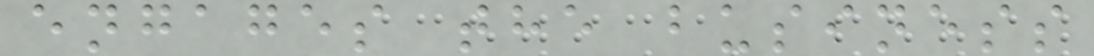engages the business
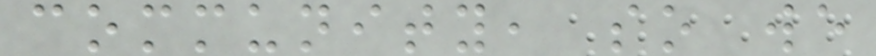community, so we
